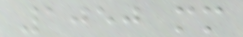1050 mm
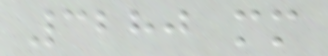3280 mm
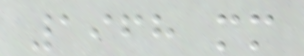1968 mm
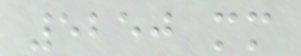5250 mm
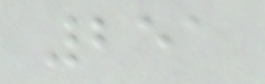251
